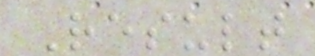Result
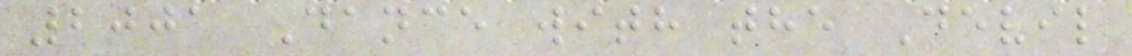2001 Dance with the Devil
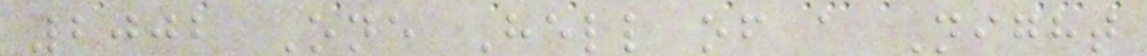2002 One Hell of a Night
